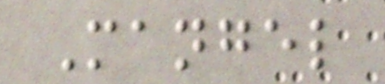Mangel
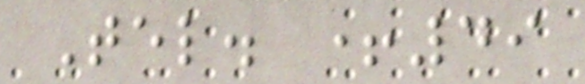Tel. +49
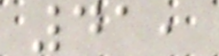41,
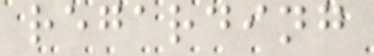regarding
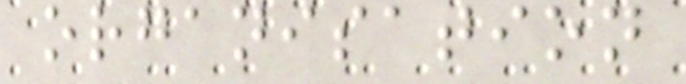organisation
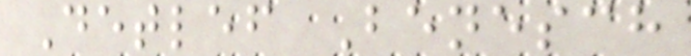Detlef Benesch
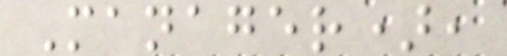Manager),
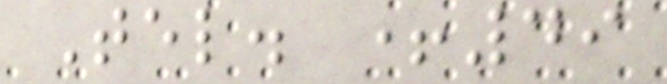Tel. +49
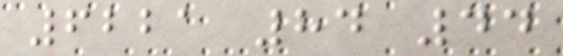6221 84 44
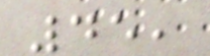45,
